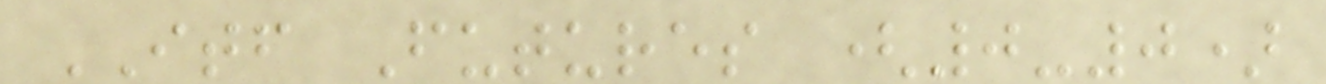ITF Futures (0-0)
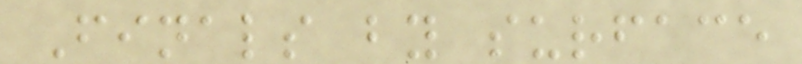Finals by surface
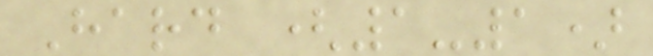Hard (1-1)
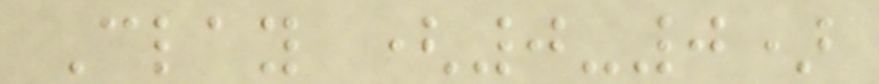Clay (0-0)
